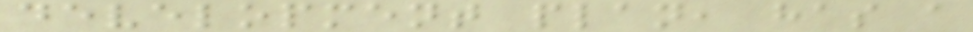development plan, has a
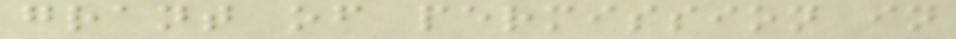grant of permission in
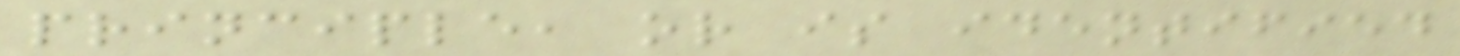principle, or is identified
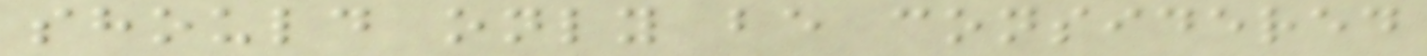should only be considered
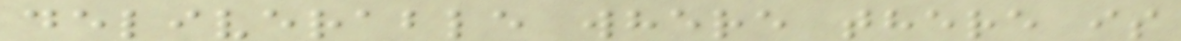deliverable where there is
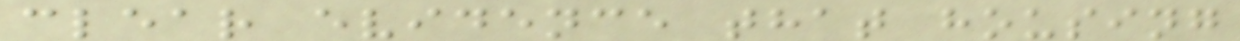clear evidence that housing
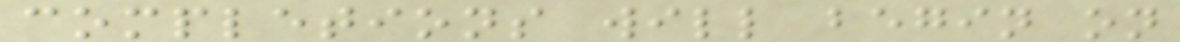completions will begin on
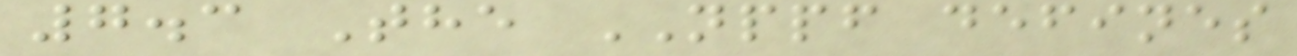7.3 The NPPF defines
